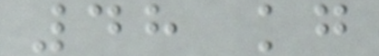48 kg
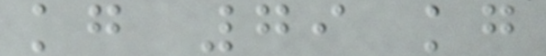kg 79 kg
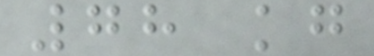78 kg
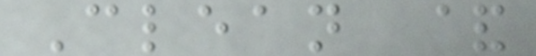Clean &
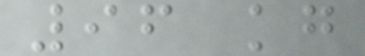96 kg
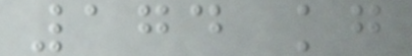174 kg
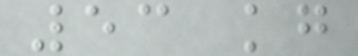53 kg
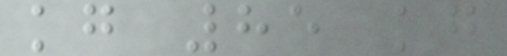kg 85 kg
